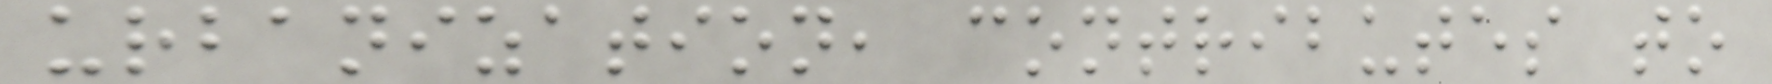urbanization, contributes to
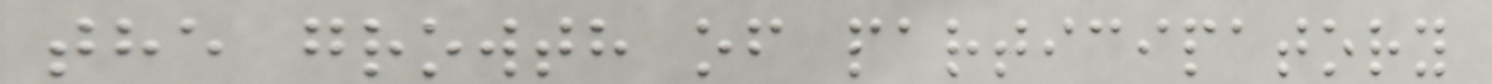the growth of participatory
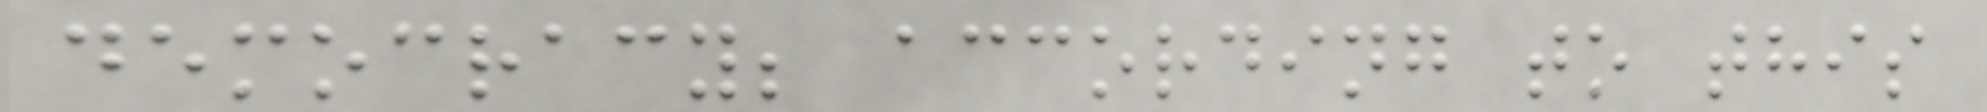democracy; according to this
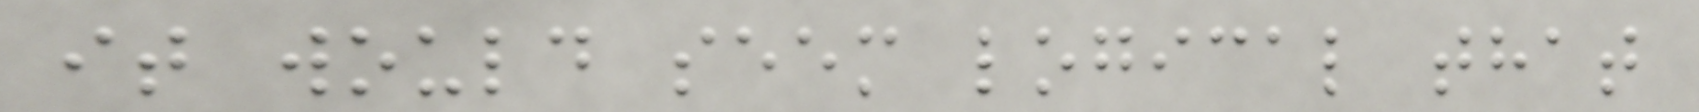it would seem logical that
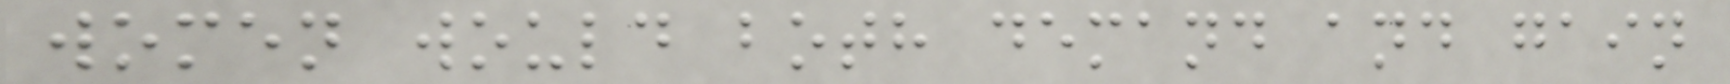women would both demand and gain
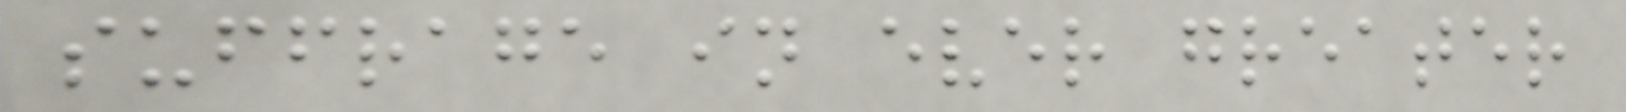suffrage in ever greater
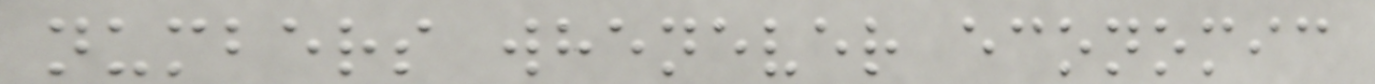numbers whenever economic
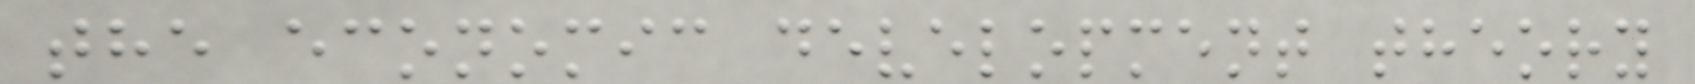the economic development theory
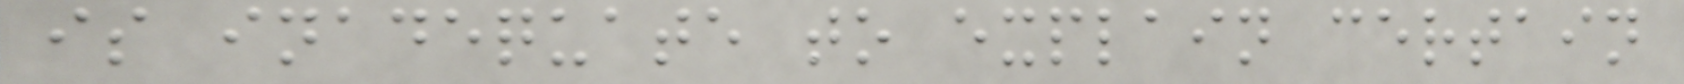is inadequate to explain certain
